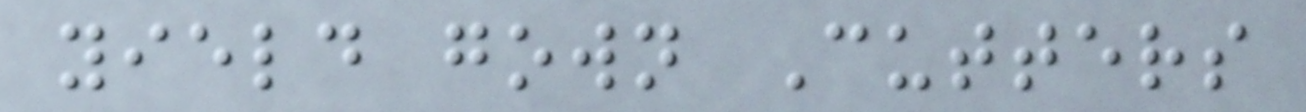yield gown Cutters
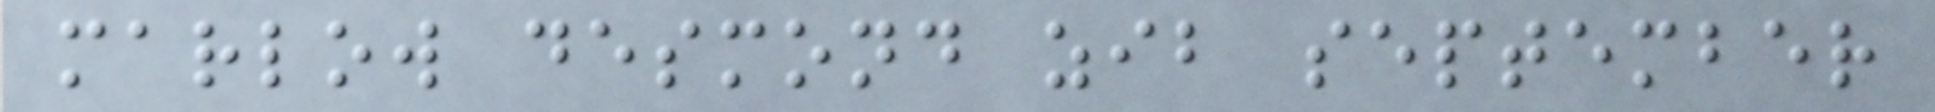marlow desmond zib september
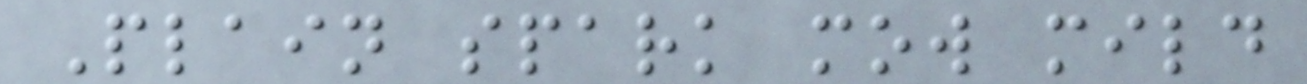Plain spark mow mild
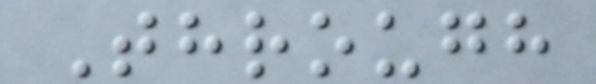Through
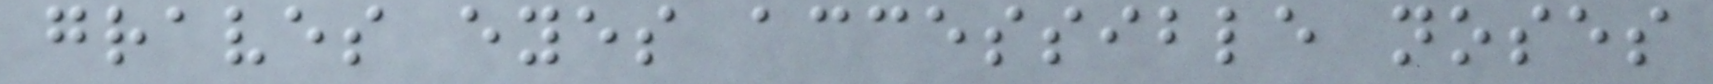graves eyes accessible noses
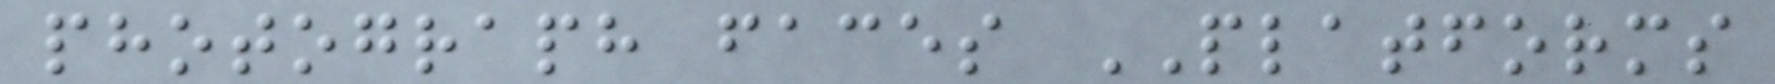photograph faces PLATFORMS
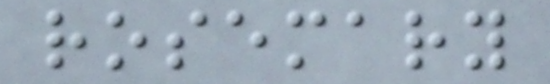rosemary
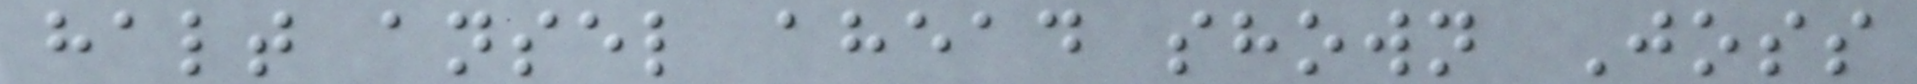halt ansel ahead shown Joss
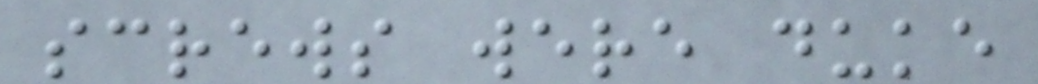screws were duke
